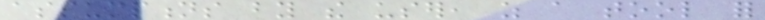assumptions by the user, as a tool for
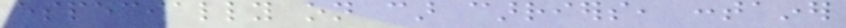especially on car carriers, container
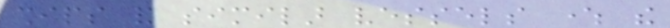ships and similar vessels where the
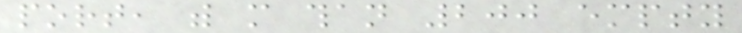port, with more than 200 empty
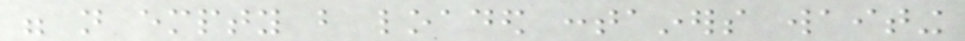were not empty but loaded containers waiting
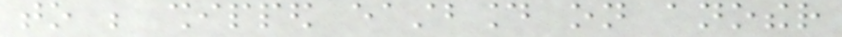to be shipped eastbound on another
